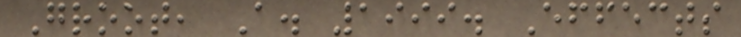Groot, A. 1999. Effects
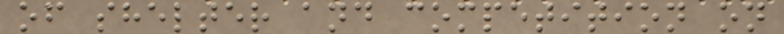of shelter and competition on
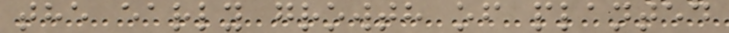the early growth of planted
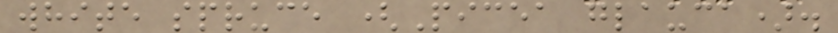white spruce (Picea glauca).
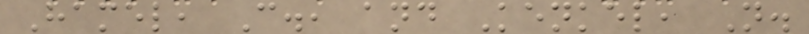Hamel, C., and Kenkel, N.
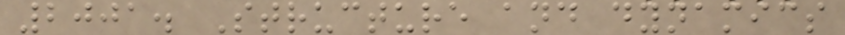2001. Structure and dynamics
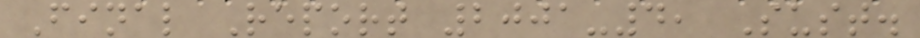Final Report 2001-4, Sust.
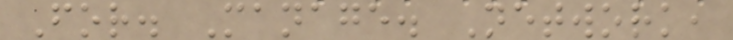For. Manage. Network,
